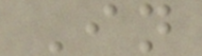In
